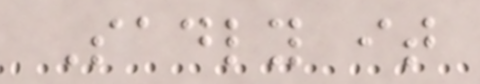Sadly it
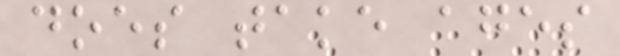does take ages
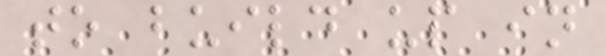to build up in
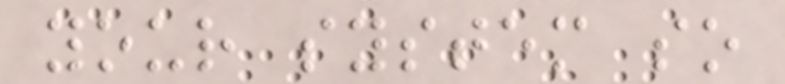your system so
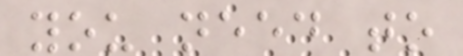you need to
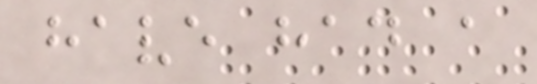have had a
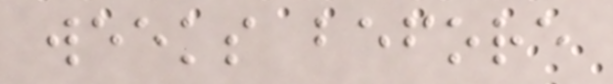weeks before
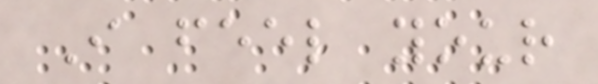I feel your
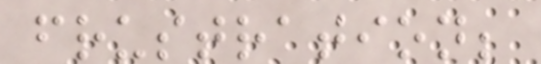frustration;
